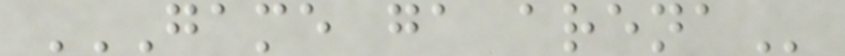GAME GA ARENA
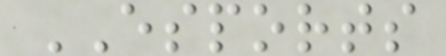ESPORTS
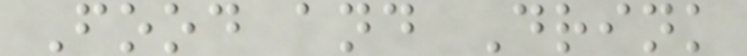Food and Drink
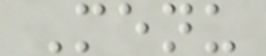Menu
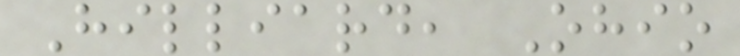Hilliard, Ohio
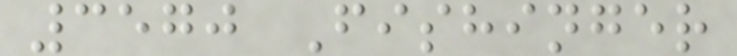3570 Fishinger
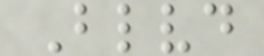Blvd
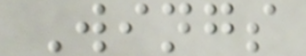Wings
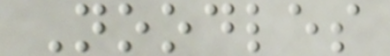Noodles
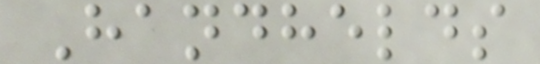Handhelds
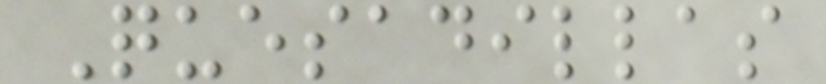Quesadillas
